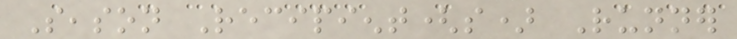Season Recipient(s) Runner
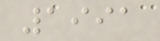1991
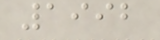1992
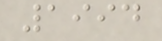1994
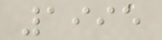1995
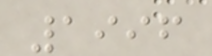1996
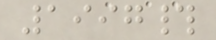1997#
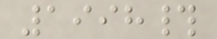1998#
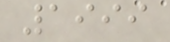1999
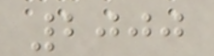2000
